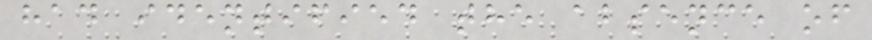had identified the absence of
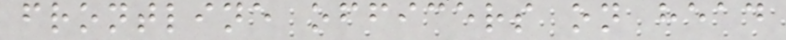frontline officers on head
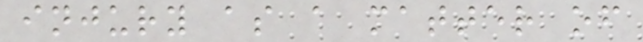injury as a matter of
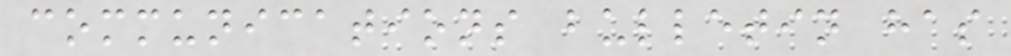communications bulletin has
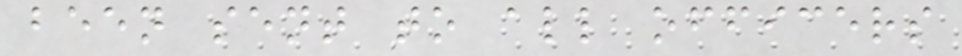been sent to all officers
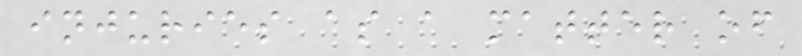injuries as a matter of
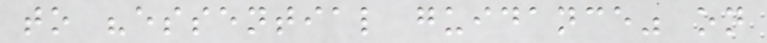to "essential guidance" on
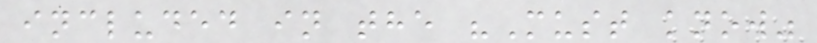included in the "Must know"
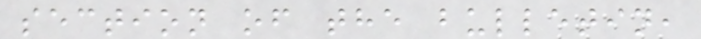section of the bulletin,
